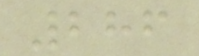286
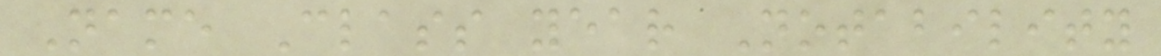Name Class year Notability
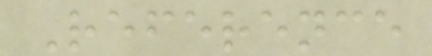Reference
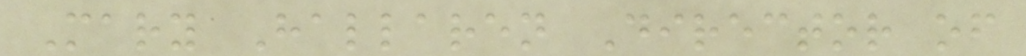Mary Hallaren Director of
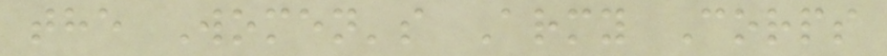the Women's Army Corps
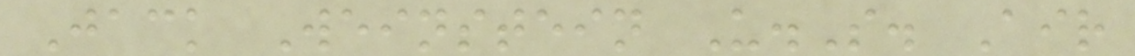Jack Weinstein U.S. Air
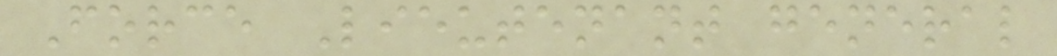Force Lieutenant general
